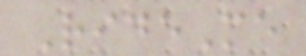RideMe
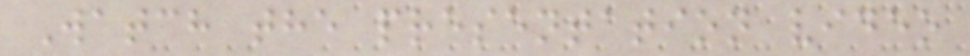Watch the presentation video
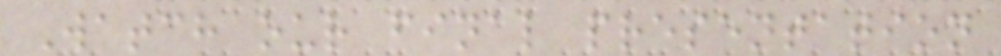Watch our final presentation
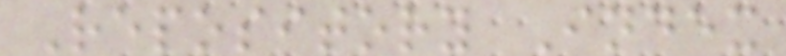Repository Index
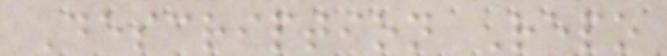Description Repo
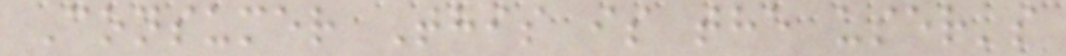Consumer This is the user's
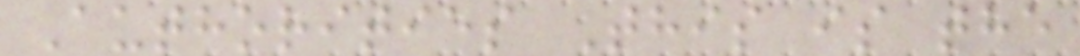Authorities This is the
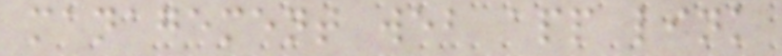management web app link
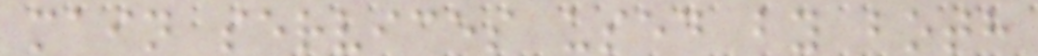main services used by both
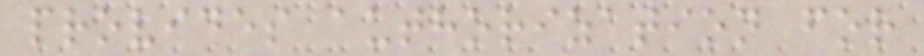provides authorization for
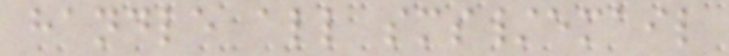handle all sms/email
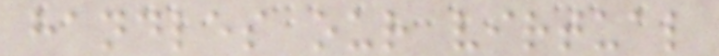handles our virtual
